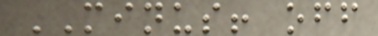MINUS! off
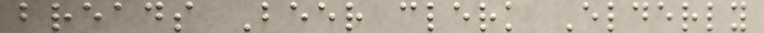breads Beer clerk Elderly
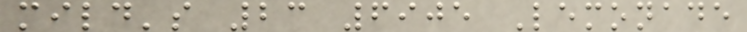mild's 23 6905 Lemonade
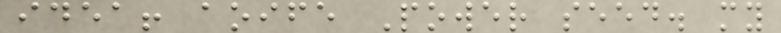idea! aoife Power seed. my
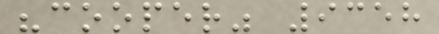"cooper" 9358
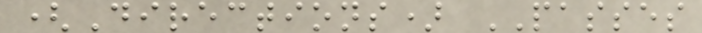(Directions) PASSES
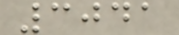3041
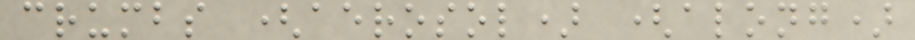crumbs (aerosol) (along)
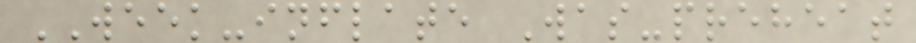WEEK-inflate Was-preheat
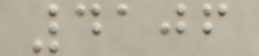4106
